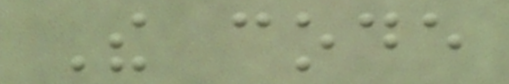The code
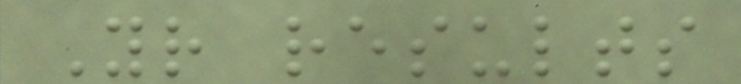Your results
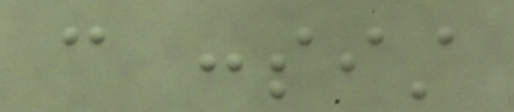can consist
